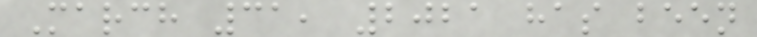March 31, 2021 has been
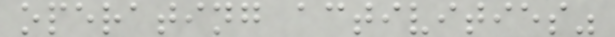operating activities"
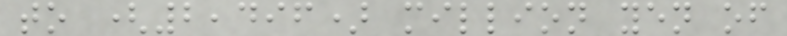to (2,496) million yen of
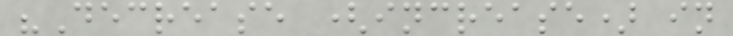"Decrease (increase) in
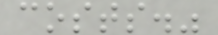costs."
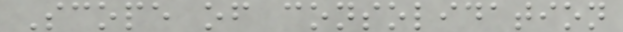Scope of consolidation
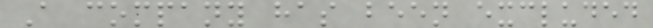A company has been excluded
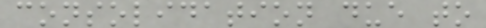consolidation due to
